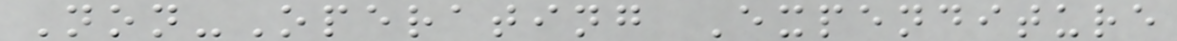Non-Operating Expenditure
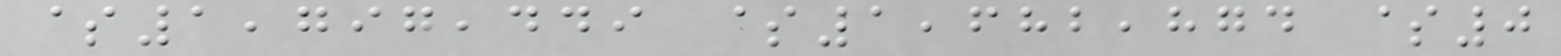$1,797,449 $1,682,874 $0
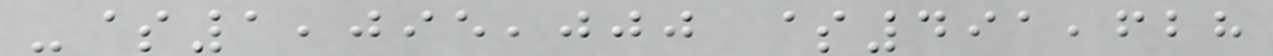-$1,095,000 $491,628
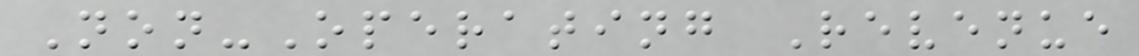Non-Operating Revenue
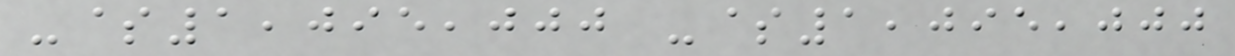-$1,095,000 -$1,095,000
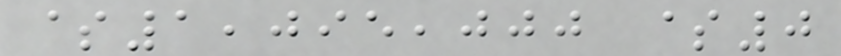$1,095,000 $0
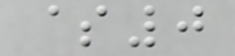$0
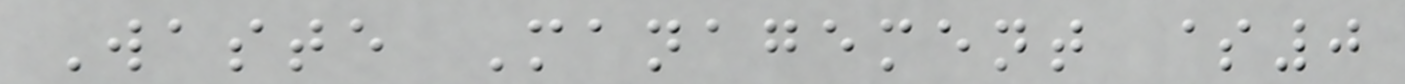Waste Management $0
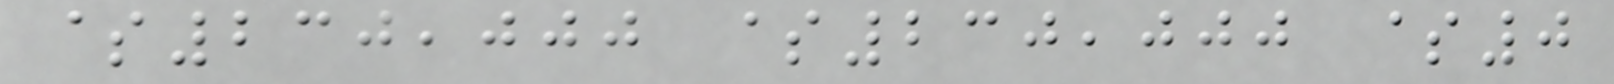$230,000 $230,000 $0
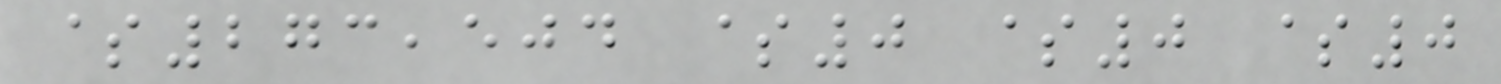$273,504 $0 $0 $0
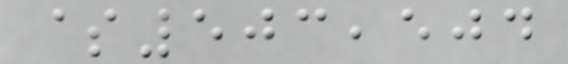$503,504
